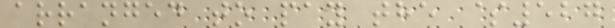arranged to pay the $527
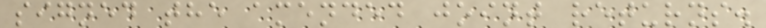signed the amended joint returns.
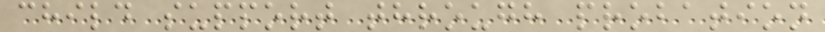child support through probation
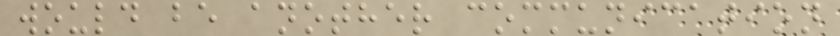would be another communication
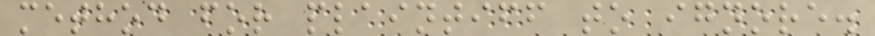method for plaintiff to ignore.
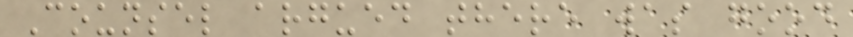Counsel argued there was good
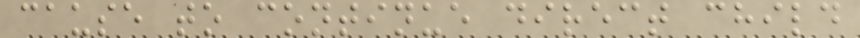cause to continue direct child
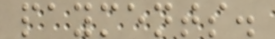payments.
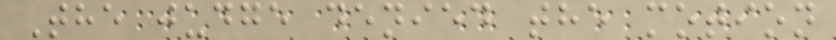The judge denied the motion
